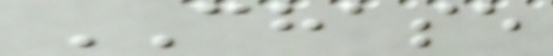CHASE
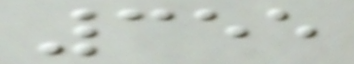355
